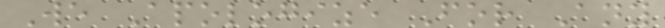We Apologize For Any
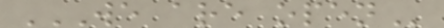WE ARE OPEN
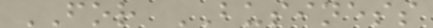FOR BUSINESS
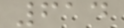614
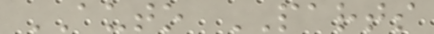AUTO PARTS
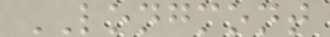LONGMONT
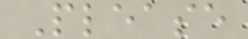Please
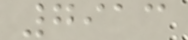7913
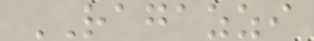RAGAZZI
